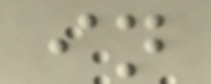in
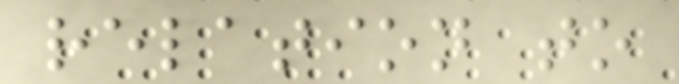relation to
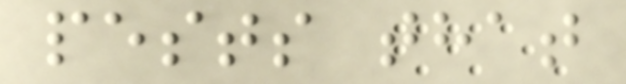pests that
